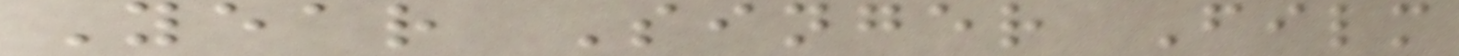Year Singer Film
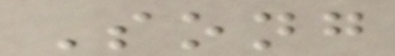Song
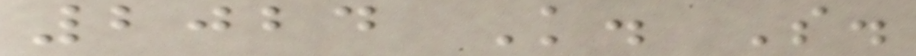2024 K. S.
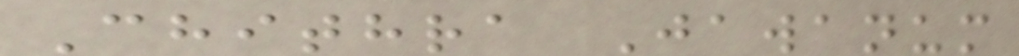Chithra Jawanum
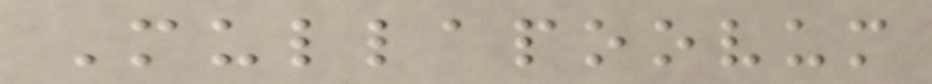Mullapoovum
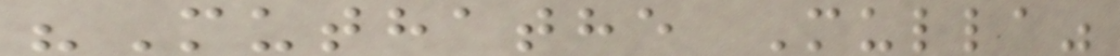"Muthathe Mulla"
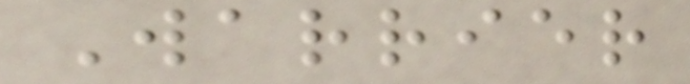Warrier
